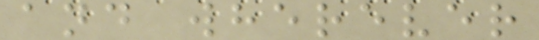and wherever
